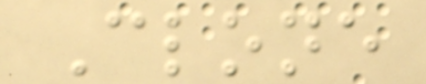Clone
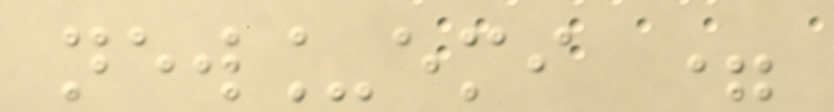new_emi =
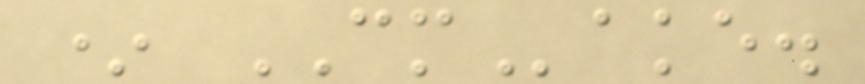* CMake.
